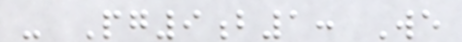- Pg9b1: We
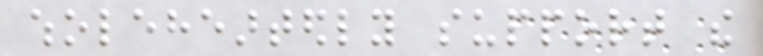wholeheartedly support the
